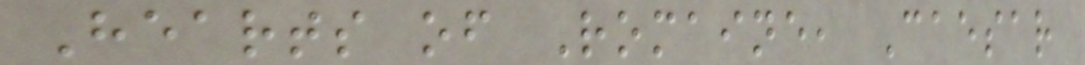Hearts of Romaine, Caesar
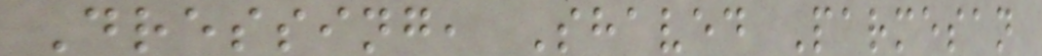Dressing, Shaved Parmesan
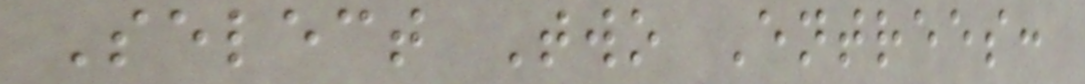Select Two Entrees:
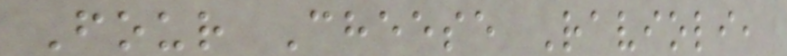Four Cheese Ravioli,
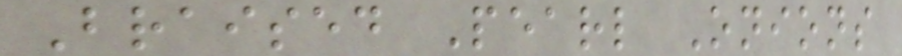Braised Pearl Onions
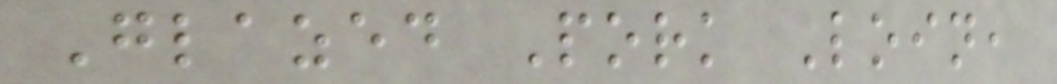Glazed Pork Loin,
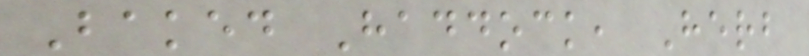Baked Haddock, Herb
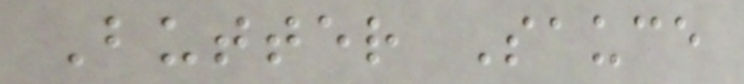Butter Sauce
